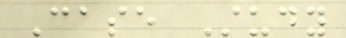Case Study
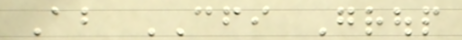About CFI Group
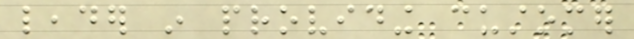leader in providing customer
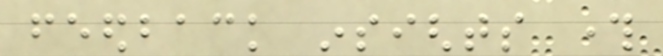feedback insights through
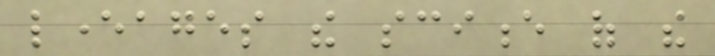leverages the science of the
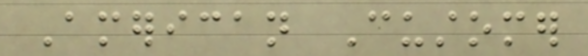American Customer
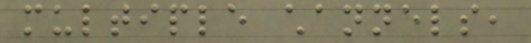multiple channels,
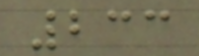233
